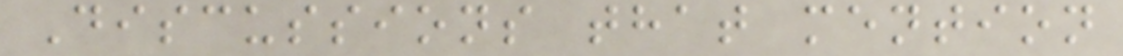Discussions that mention
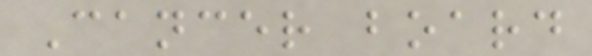Cancer board
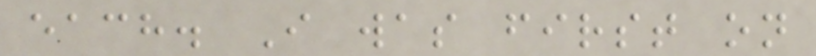each. I was first on
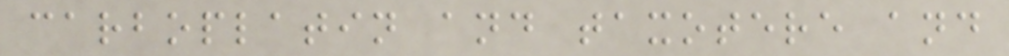carboplatin and taxotere and
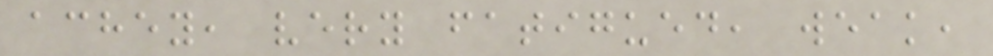achey, very fatigued, weak,
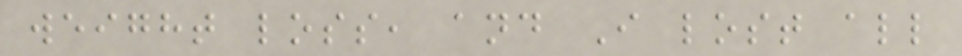weight loss, and I lost all
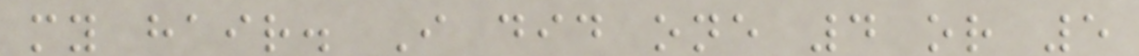my hair. I did one 4 or 5
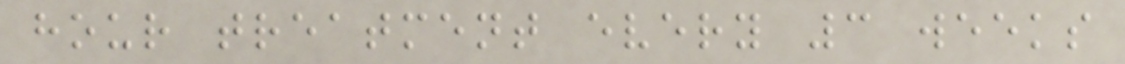hour treatment every 3 weeks
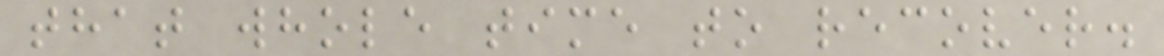that whole time to recover.
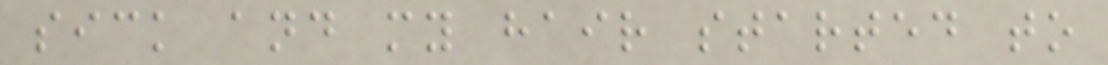sick and my hair started to
